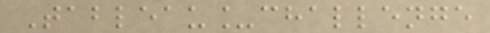Tableau_challenge
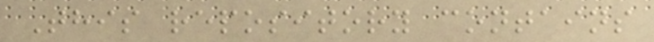This repository contains
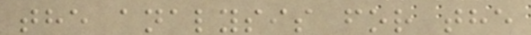the analysis for the
